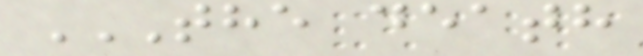THE DEATH
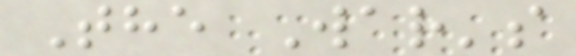The War's
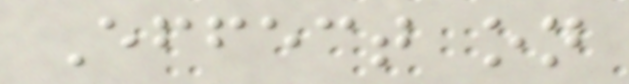Effect on
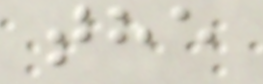the
